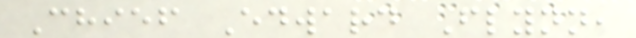Chief Edward Flynn,
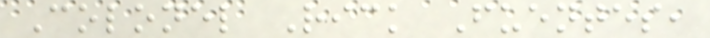Colonel Rick Fuentes,
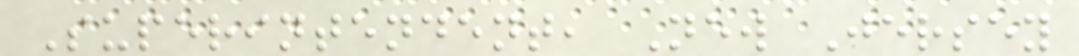Superintendent, New Jersey
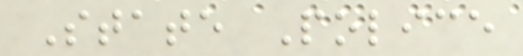State Police
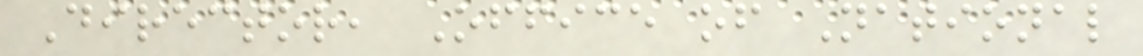Director, Office of National
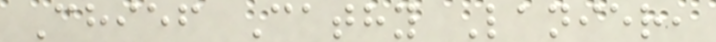Chief Cathy Lanier,
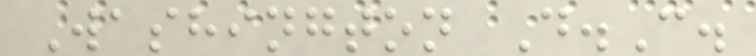Washington D.C.
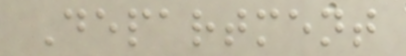Department
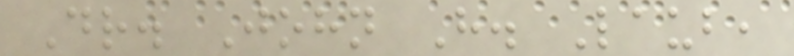Dr. John H. Laub,
